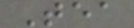Tea
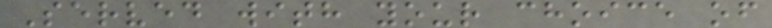Served with your choice of
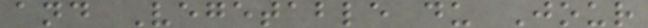and Vegetable du Jour
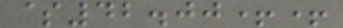$42.00++
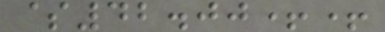$42.00++
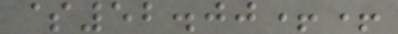$52.00++
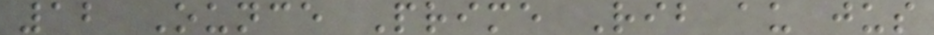12 Ounce Prime Rib au jus
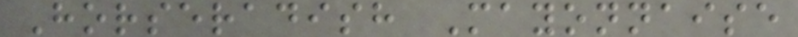Horseradish Mayonnaise
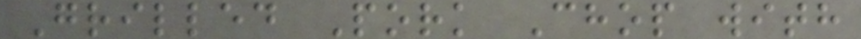Grilled Pork Chop with
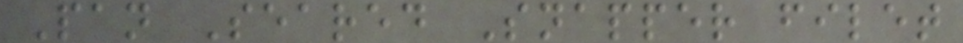Pan Seared Snapper filet
